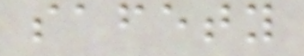safety
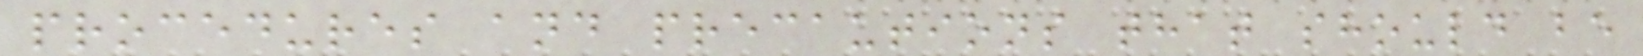procedures and precautions that should be
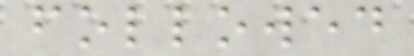followed
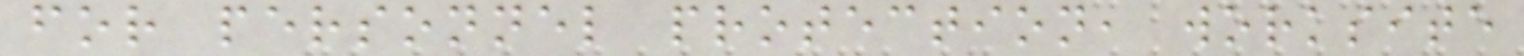for personnel protection, worksite
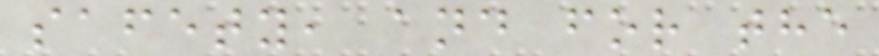safety, and for the
